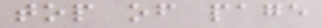top of page
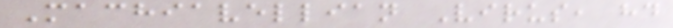Machiavellian Virus, hd
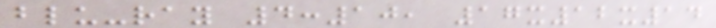blu-ray 4:10, 17x12x14
